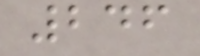246
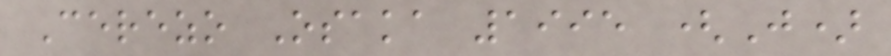Cerezo Osaka 1995 (J)
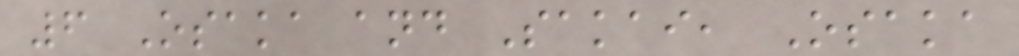6 Osaka and Sakai, Osaka
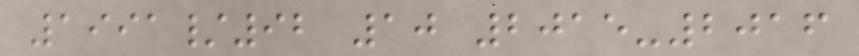1991/92 10 2015-2016
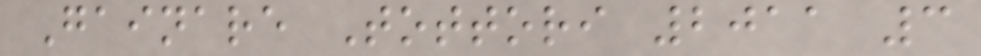Gainare Tottori 2011 3
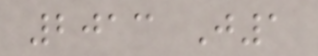2013 J1
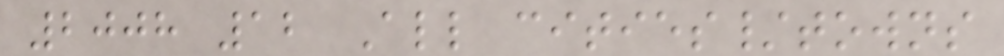2008 12 All cities/towns
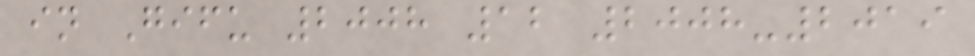in Gifu 2008 12 2008-2019
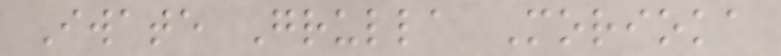Iwate Grulla Morioka
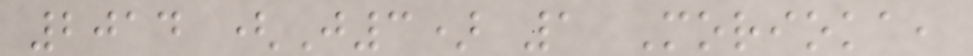2014 (J3) 1 Morioka,
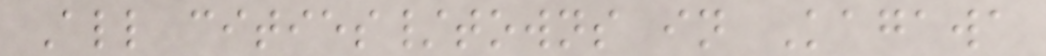All cities/towns in Kagawa
